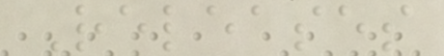Releases
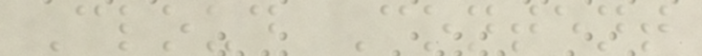Cloud Content
